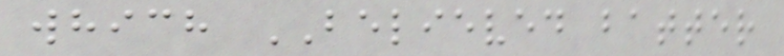which BELIEVED batter
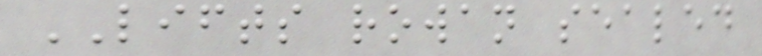LIFTS rowan sealed
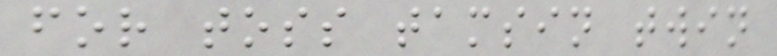for toss tamsin twin
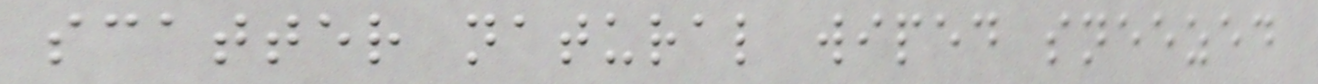scatter natural wiped sneezed
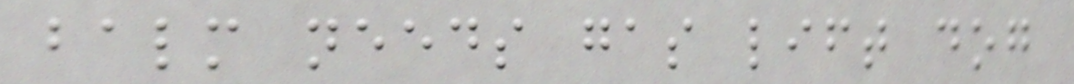balm needs gas lift dog
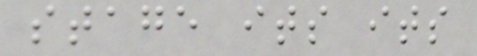stage its its
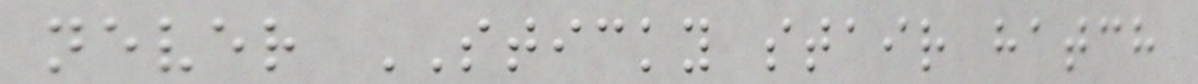never STICKY stair hatch
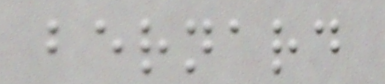bernard
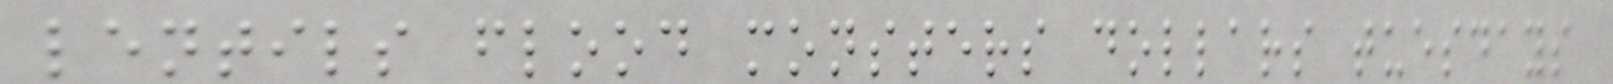lentils flood monsters dollars tuesdays
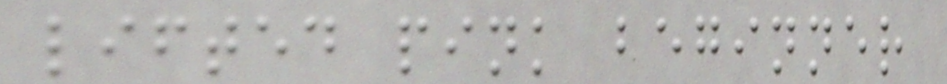lifted pink beginner
